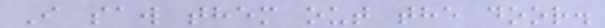I saw them out the door.
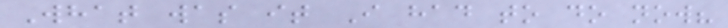What was it I had to do now?
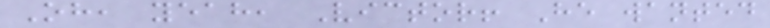Oh, yeah, Victor! He wanted
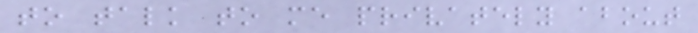to talk to me privately about
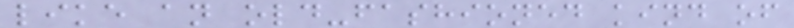like an old-fashioned kind of
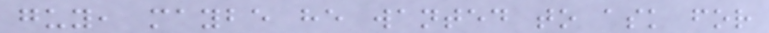guy, maybe he wanted to ask for
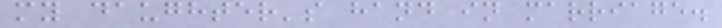my daughter's hand in marriage.
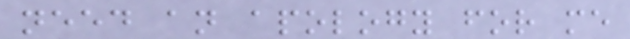need an apology for me
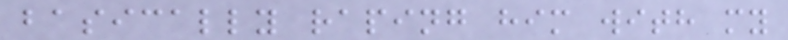basically raping him with my
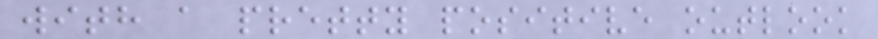with a pretty positive outlook
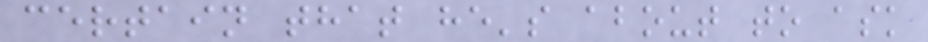certain that he's about to ask
